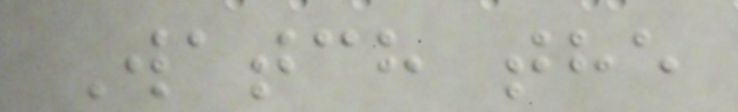Watch the
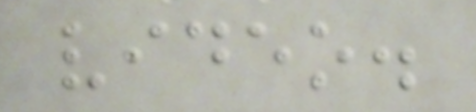video.
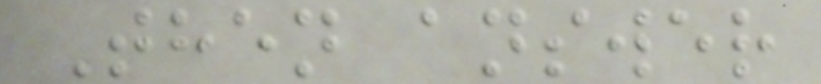Then answer
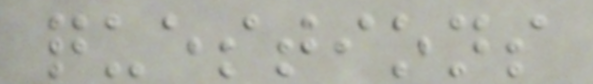questions
